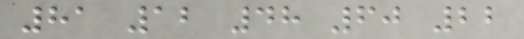81 12 48 60 22
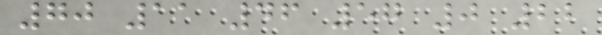70 11 46 57 0 22
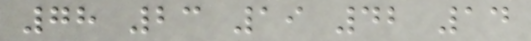78 23 19 42 14
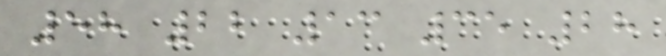58 22 13 35 28
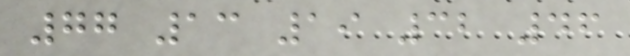77 13 19 32 46
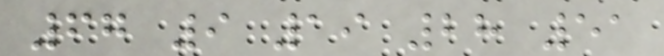67 9 19 28 51
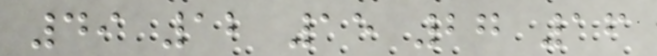49 12 15 27 16
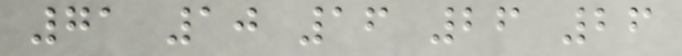71 10 16 26 26
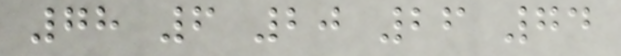78 6 20 26 74
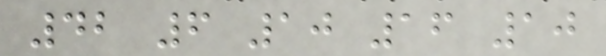42 6 10 16 10
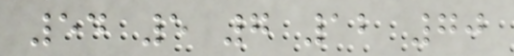54 5 7 12 70
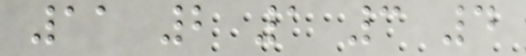11 2 1 3 4
